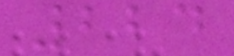224
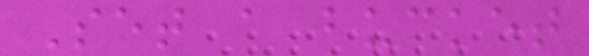Set a bucket
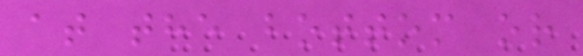at the bottom or
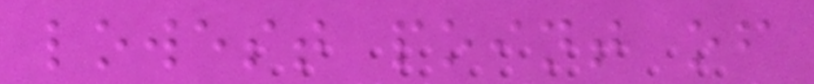lowest point of
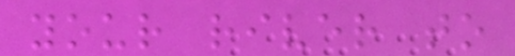your river to
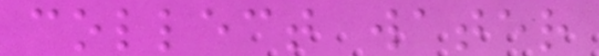collect water
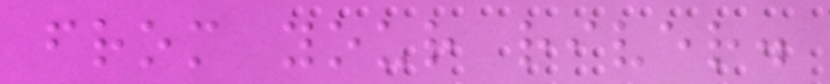from your river.
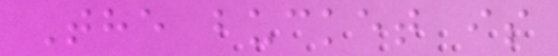The bucket is
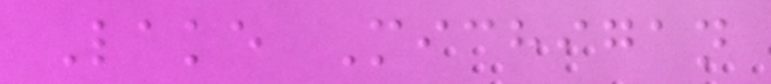Lake Michigan
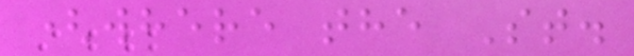(where the St.
